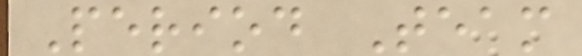Period Team
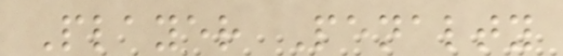Player Penalty
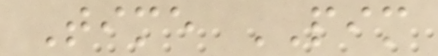Time PIM
